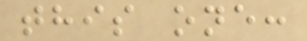this one:
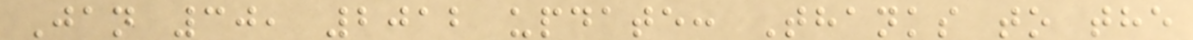Jan 30, 2012 update: Thanks to the
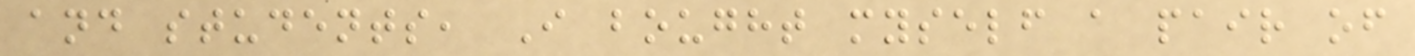and students, I bought myself a pair of
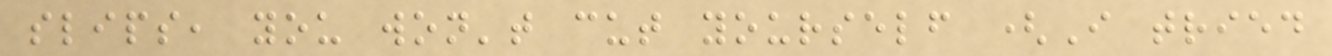slips, you won't cut yourself (I tried
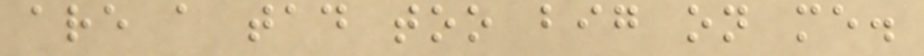are a tad too big on me.
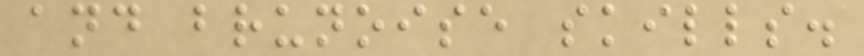and brunoise skills.
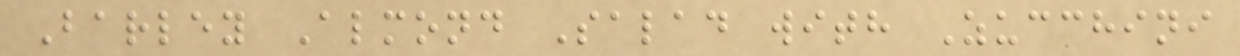Barley Almond Salad with Zucchini
